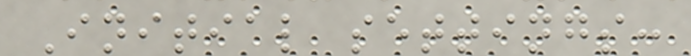Initial settings:
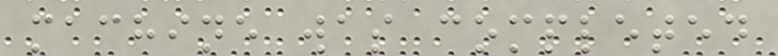machine was completed
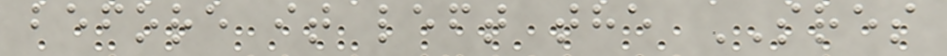before it left the SRES
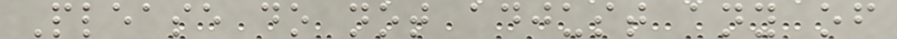Please do not adjust any of
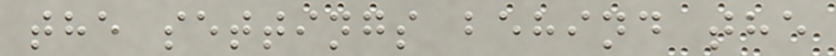the settings behind the
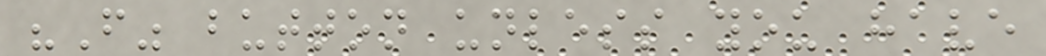"F" button unless you have
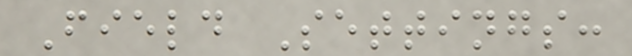Field Settings:
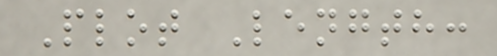Plot Length:
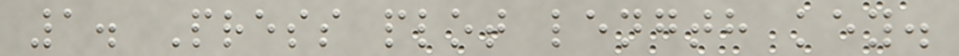1. Press plot length key.
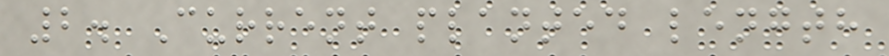2. Current planted length
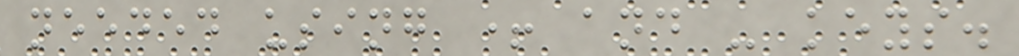needed using + and - keys.
